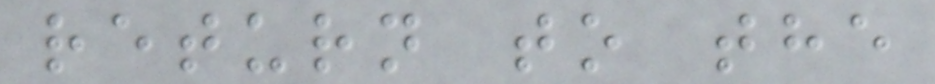return to the
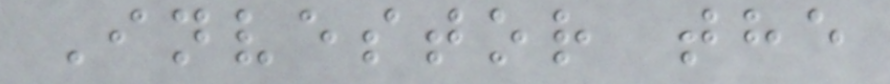Investor the
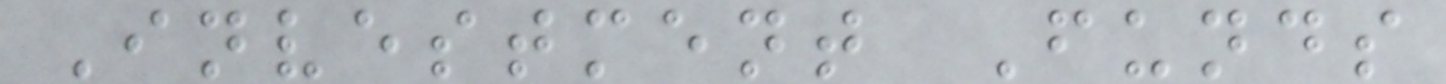Investment Funds
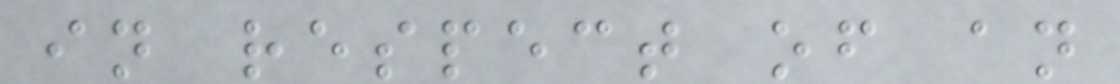in respect of an
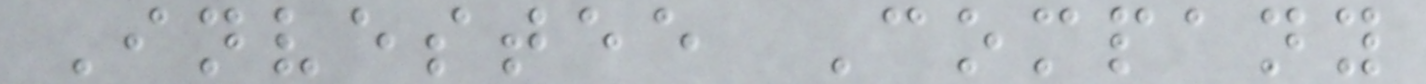Investee Company
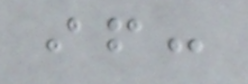if:
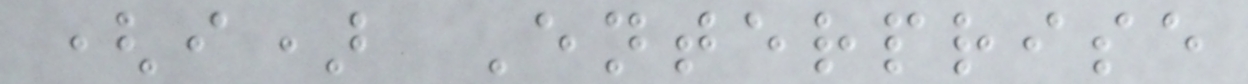(i) Enterprise
